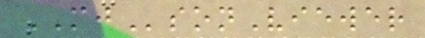MJsonViewer
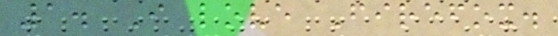1. I love Firefox.
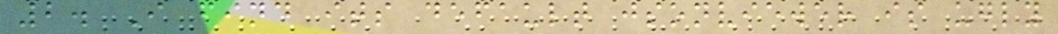2. I find its default jsonviewer is ugly
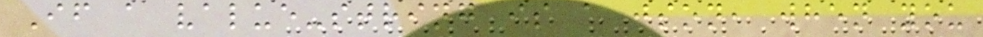If a value-string is a json, when you
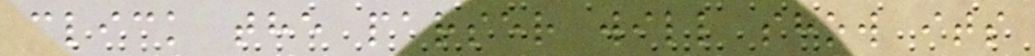click the parser will show its
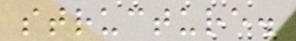structure.
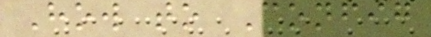How to Config
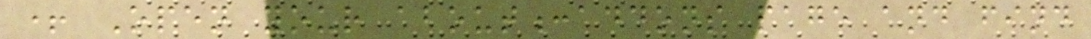+ Open your about:addons page and find
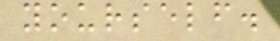yourself.
